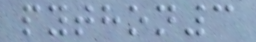python3
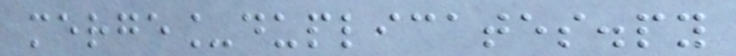merge_duplicates.py
